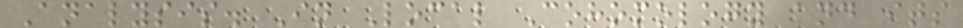Analysis. In Local Cohomology and its
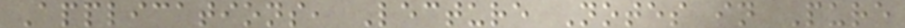Applications, Lecture Notes in Pure
